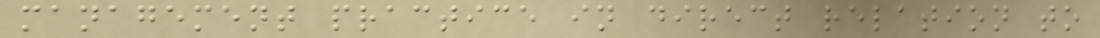management practice in direct relation to
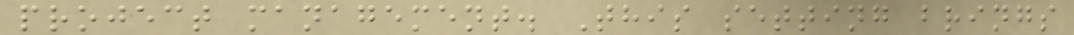project management. This setting brings
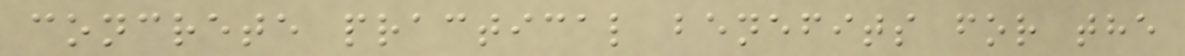concrete practical benefits for the
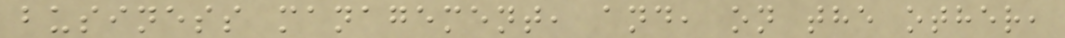business management, and, on the other,
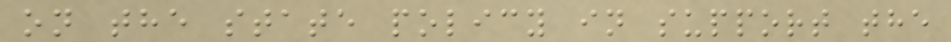on the state policy in support the
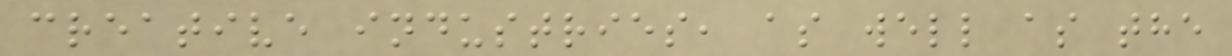creative industries, as well as the
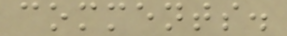comments.
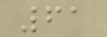61
